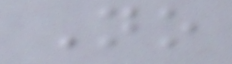No
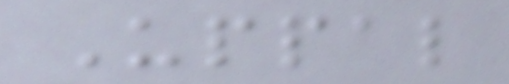Uppal
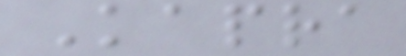Kapra
